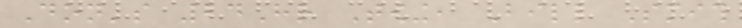Don's 24Hr Towing, Bill Smith
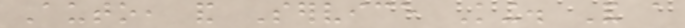Auto, and Service King. And a
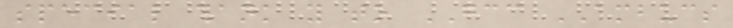special thank you to GCC AMBUCS
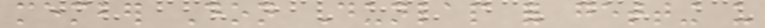member Don Dunlap for getting us
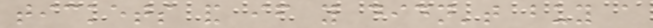tickets and if you didn't buy a
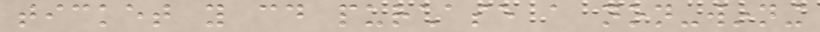ticket you could purchase a non-winning
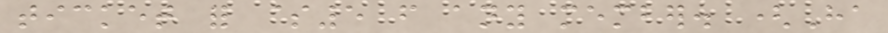ticket for $5 from any member. (Ha
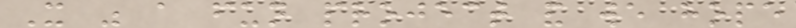It was a fun project and we hope
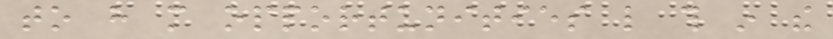to have more opportunities like this in the
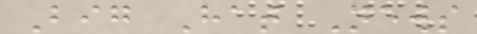Big Hat News
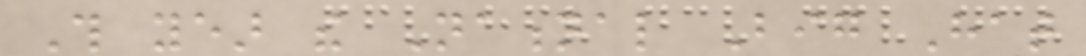This year the National Big Hat
